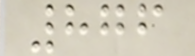876
